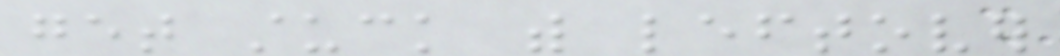get stuck with leftover
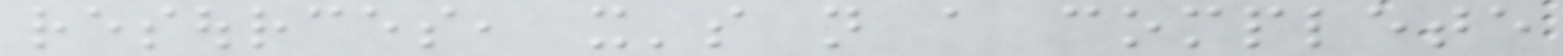resources, it's not a complete
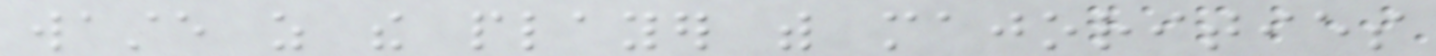waste as the player with majorities
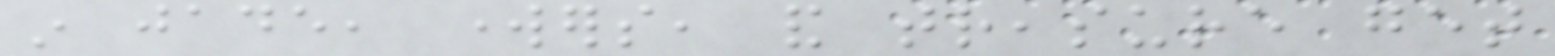in jade, workers, and treasure get
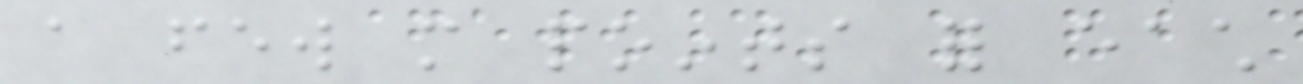a few more points for each
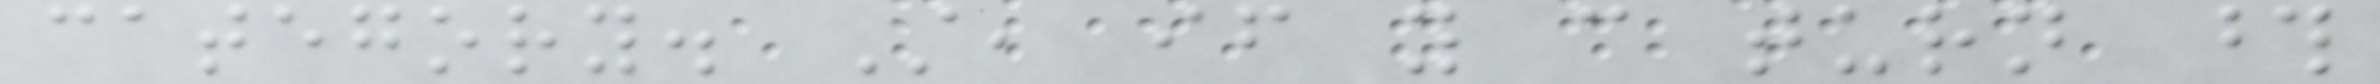category. Still, if you can turn those
